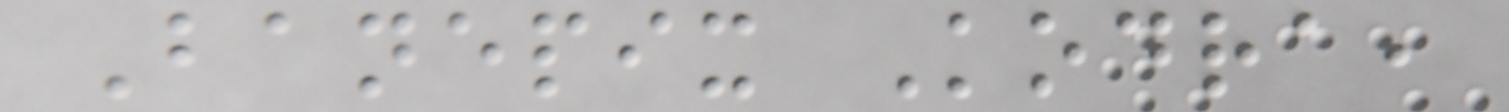Banepix Kodra,
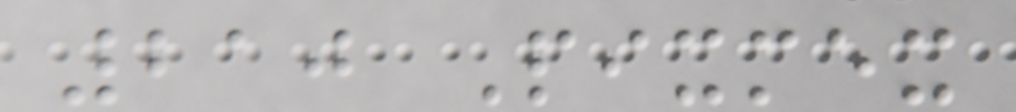210 Pixmex
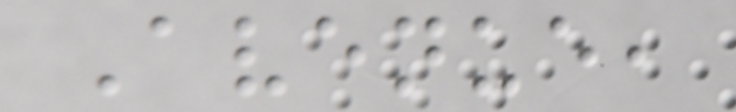Avenue,
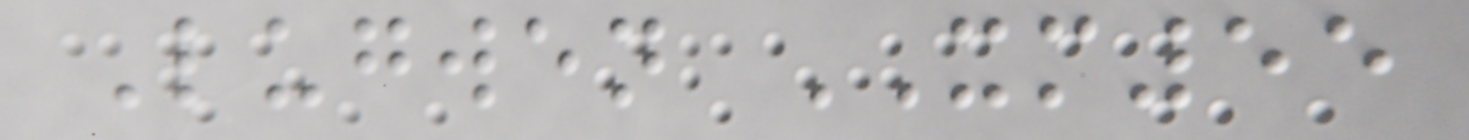Lugwen XM55
